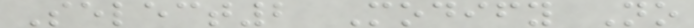Select2 Modify No
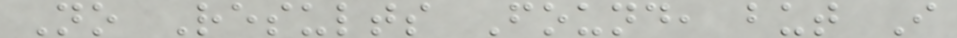No Results Found, but I
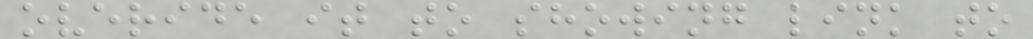overide it to showing link to
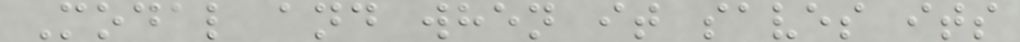Modal and when it saves its
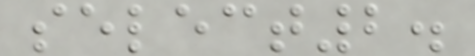select2.
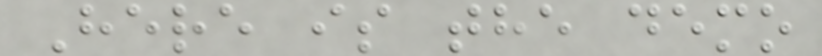Here is the demo
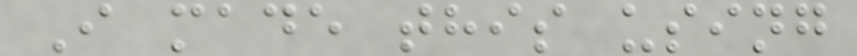I made this using
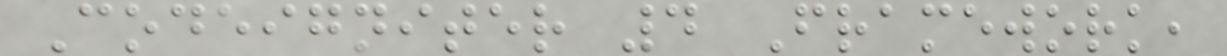Codeigniter 4 Framework,
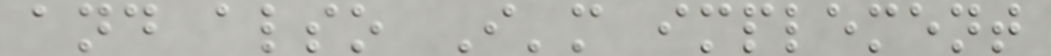and also I'm implement
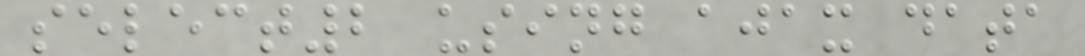select2 using ajax data
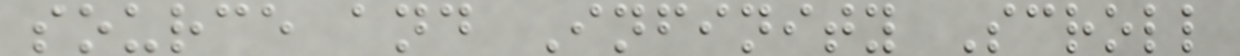source and Infinity Scroll
